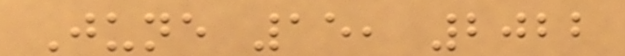June 15, 2022
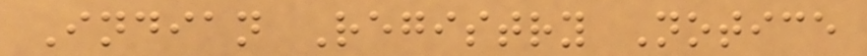Indian Registry Notice
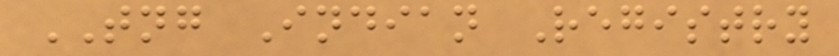TNG Indian Registry
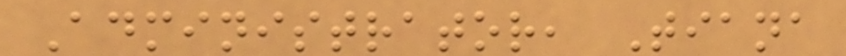Administrator, Tiana
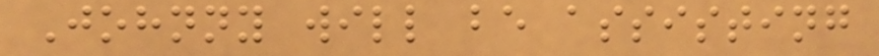Johnny will be assisting
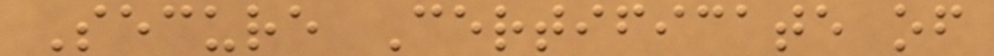Secure Certificate of
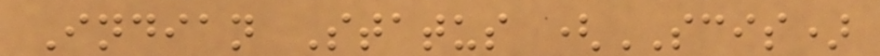Indian Status (SCIS)
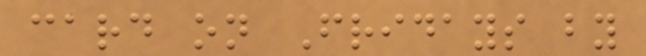card on Fridays by
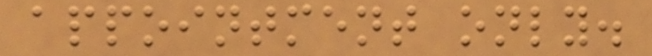appointment only.
